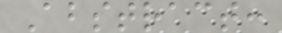Abstract:
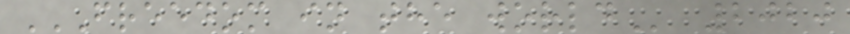FREEDOM IN THE WORLD 2020
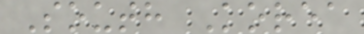South Korea
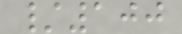/100
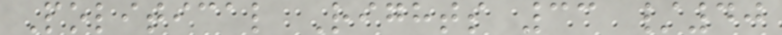Political Rights 33 /40
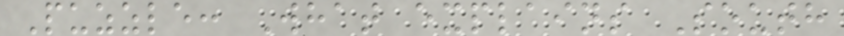Puzzle: What explains South
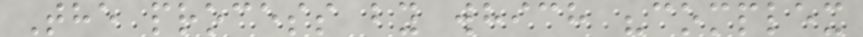The process by which "complex
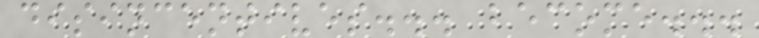disincentives... become...
